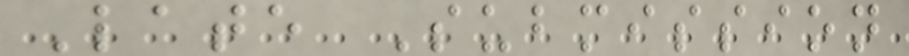Late Submission
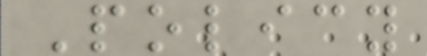Policy
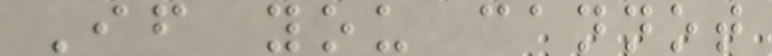If you cannot
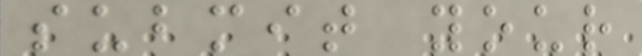submit your
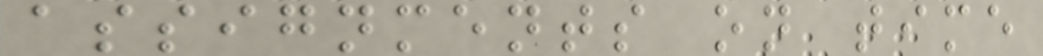assignments on time
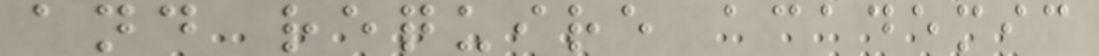and require academic
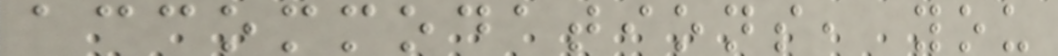accommodations, you
